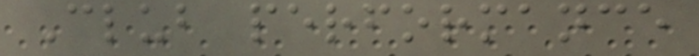Club performance
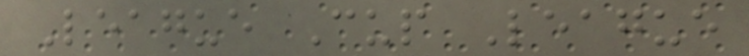League Cup League
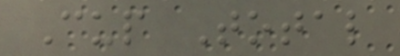Cup Total
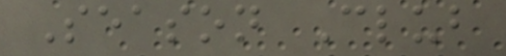Season Club
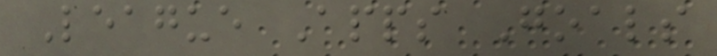League Apps Goals
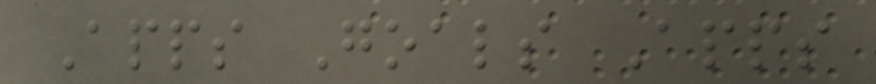Apps Goals Apps
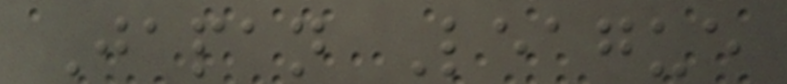Japan League
